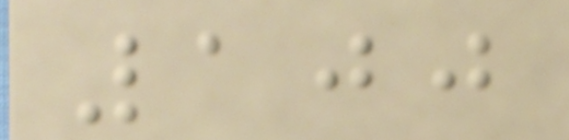100
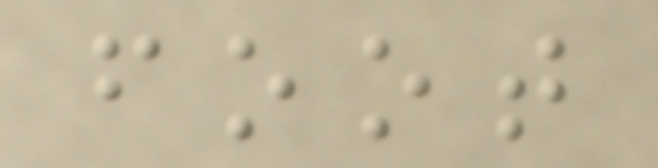foot
